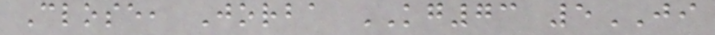Close, Jorba KG73 5JI
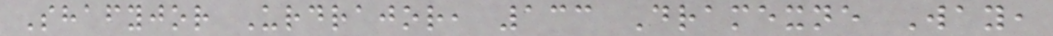Shafyjor Urdrajor, 133 Dramexne Way,
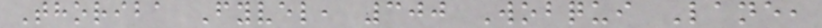Thoriba Fyvel, 300 Wobqui Lane,
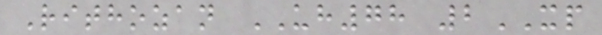Rithozan UH78 2XP
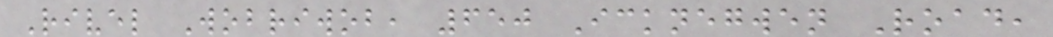Rivel Wobriwob, 650 Icknegwen Road,
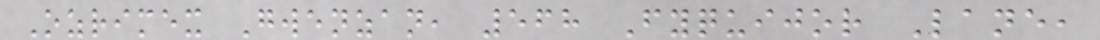Ozrimex Gwenzan, 568 Fyquijor Lane,
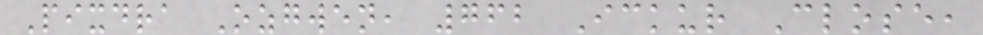Pixdra Ozgwen, 762 Ickur Close,
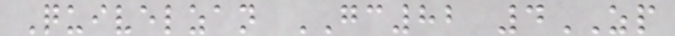Quivelzan GC82 4ZP
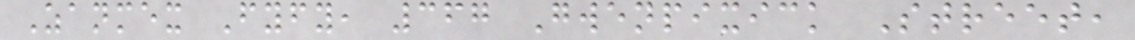Zanmex Fyfy, 367 Gwenpixick Street,
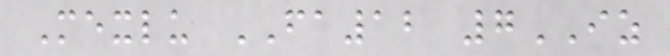Mexlu FA12 7IZ
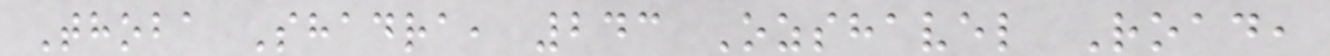Thoba Shadra, 243 Ozshavel Road,
